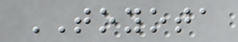TOYOTA
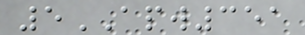5APW351
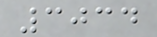3034
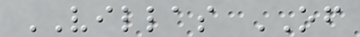VILLAS OF
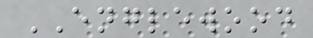ENGLEWOOD
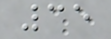35
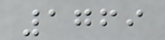1769
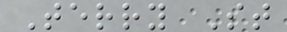Terry St
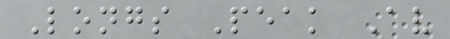Longs Peak Av
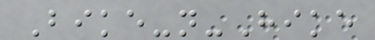Bike-n-Hike
